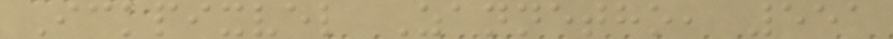Ickpixvel Zannetho, 551
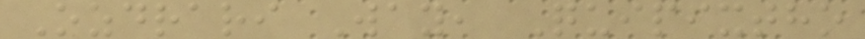Ozdrari Way, Quipixtho
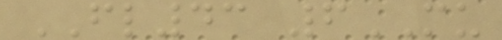FL43 6MU
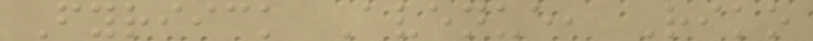Fyriick Avenue, Riko
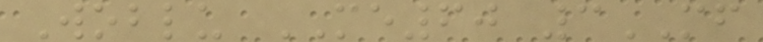Woblu ME60 3MF
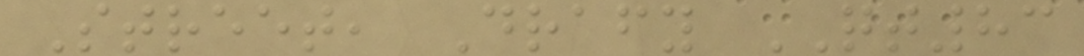Street, Drafy QT83
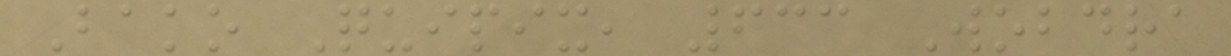Bako Quipix, 633 Wobdra
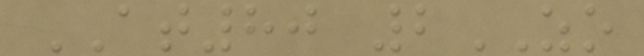AT80 2ZO
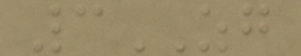3ZG
